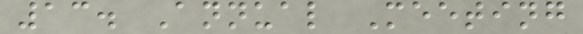13. Annual Meeting
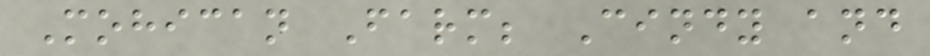Mohican Farm; Cindy and
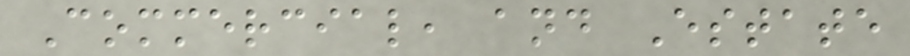Commercial, and Estate
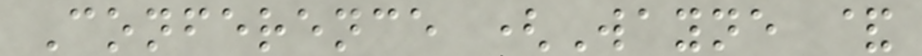Conference (Wayne &
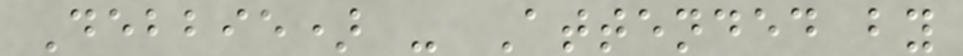Debbie) - Attended by
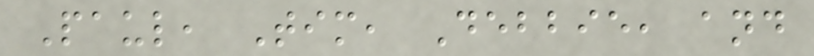Paul, Tim, Debbie, and
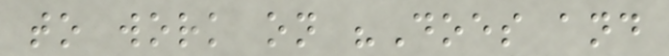to work on "Does and
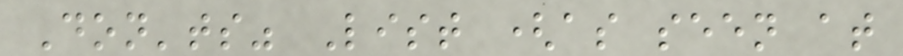Don'ts" List (as seen at
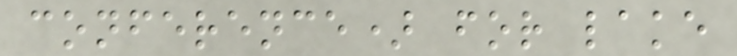conference) for lake
